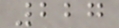227
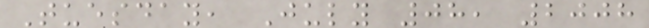Tuesday, July 08, 2008
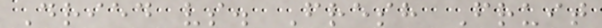Dried vs. Fresh Fruit
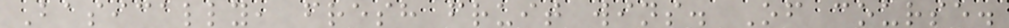Basically, fresh fruit wins. Of course.
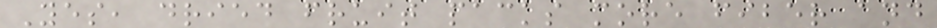Yes, dried fruit packs more fiber and
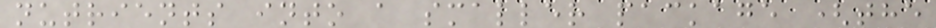nutrients into a smaller package (the
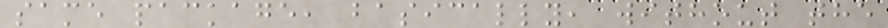same package, basically, without the
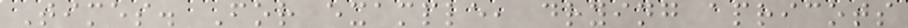Times. For example, drying apricots
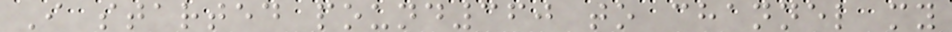I started pound360 to channel my
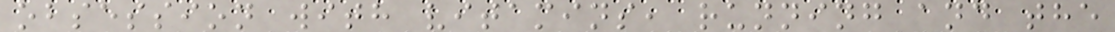obsession with vitamins, running and the
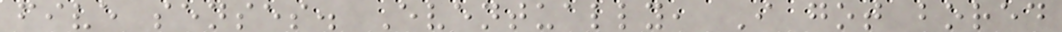five senses. Eventually, I got bored
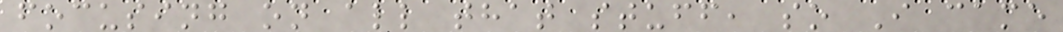focusing on all that stuff, so I came
